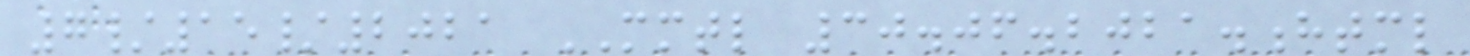7/15/2021 MMTL 30.06.2021.html
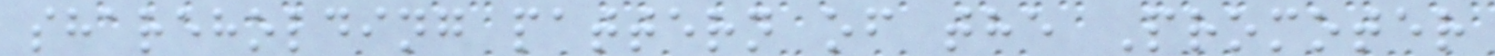shareholding pattern of the Promoter
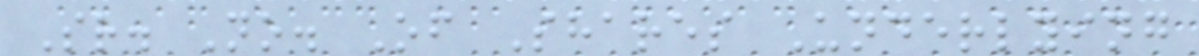Sr. No. Of Shares Underlying
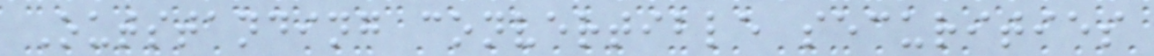Outstanding convertible securities
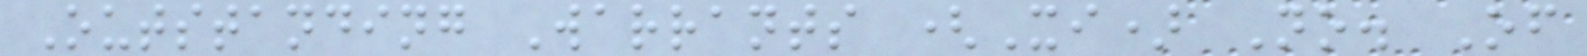Outstanding Warrants (Xi) No. Of
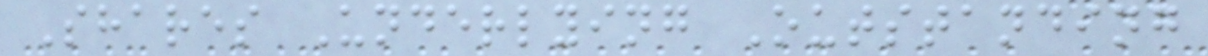Shares Underlying Outstanding
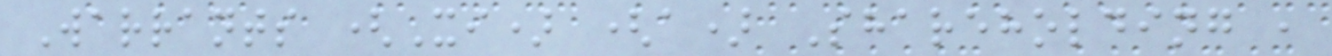Warrants (Xi) (a) Shareholding ,
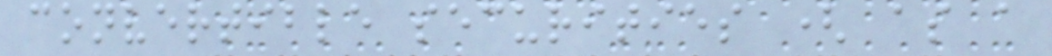convertible securities ( as a
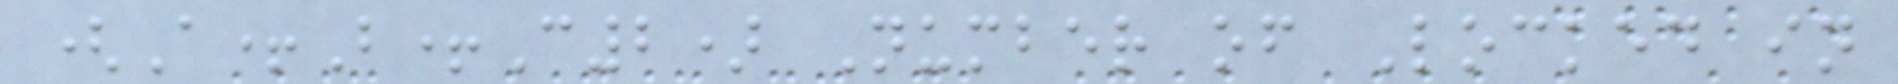(A+B+C2) Number of Locked in
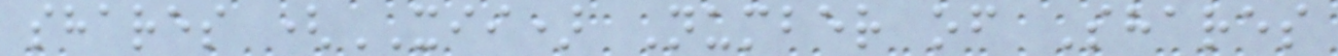shares (XII) Number of Shares
